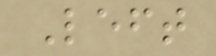Left
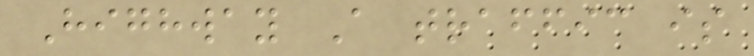Highway A traffic is
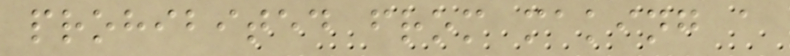prohibited from making a
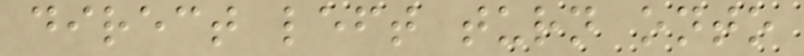direct left turn onto
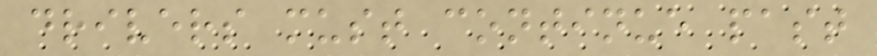drivers must continue past
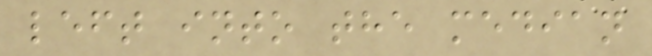left into the median
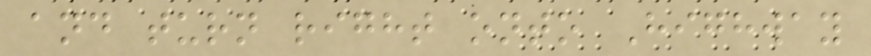and turn right onto Highway
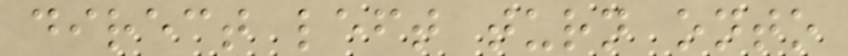direct left turn onto
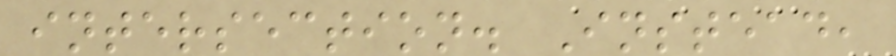intersection. Instead,
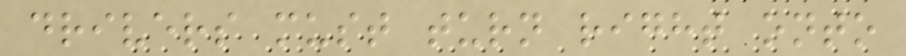drivers must turn right onto
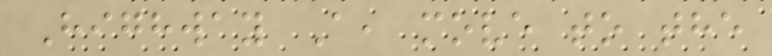Highway A, move to the
